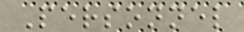Personnel
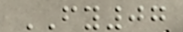FY07
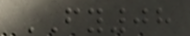FY08
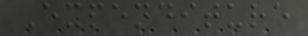Expenditure
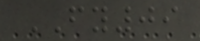FY09
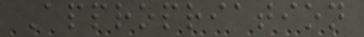Appropriation
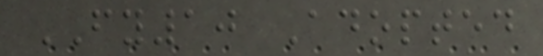FY10 Adopted
